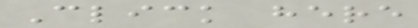Click here
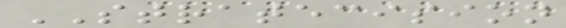STRATECISION
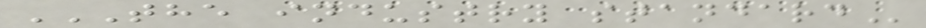THE INDUSTRY STANDARD
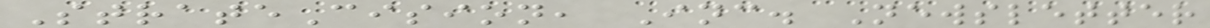StrateCision, Inc. Newsletter
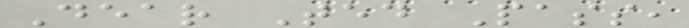Dear Ted Pass,
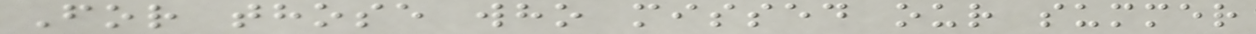For those who missed our summer
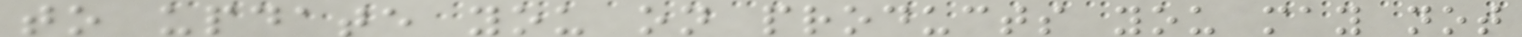to update you on products you may not
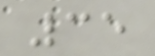35
